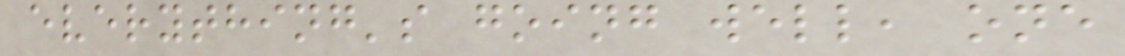everything's going well, one
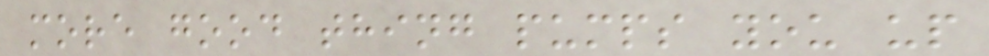more good thing pumps you up
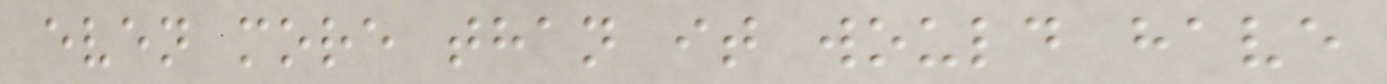even more than it would have
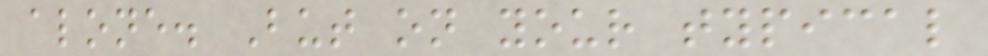alone. But on your typical
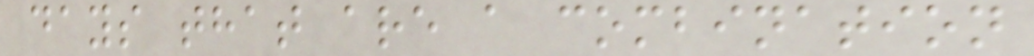days that are a combination
